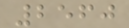2560
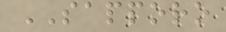SAPPORO
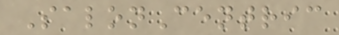SalonCentric
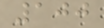100
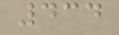434
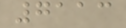7113
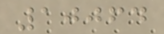10064
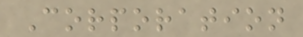Corporation
